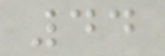44
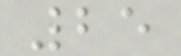25
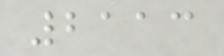2113
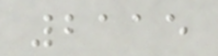2115
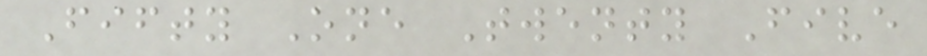Fifty One Twenty Five
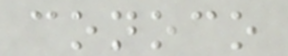conoco
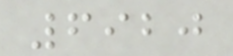6920
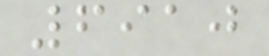6910
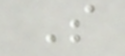S
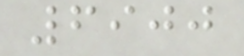6900
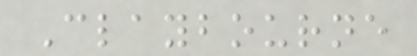Claybourne
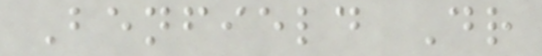Benfield Dr
